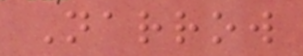Narrow
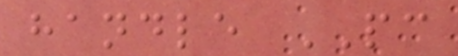handle PC
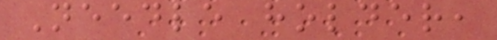Needle holder,
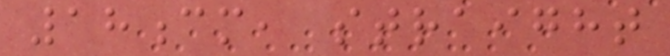18cm, straight
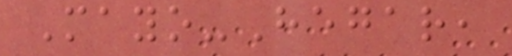Mayo-Hegar,
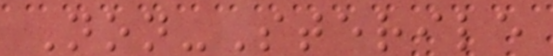Non-Sterile
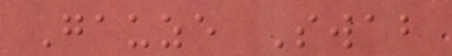Gauze Swab
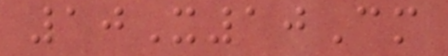10X10Cm
